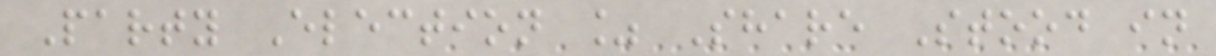Party Election % Share Stood in
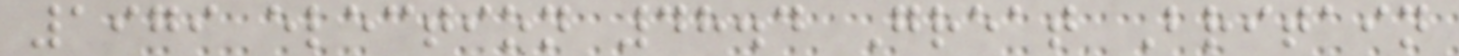1979 election 48.4 Great Britain
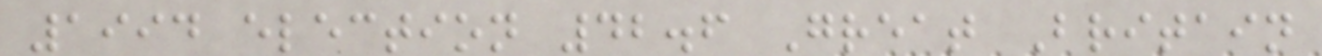1994 election 42.6 Great Britain
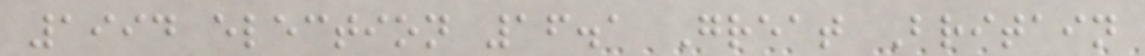1994 election 16.1 Great Britain
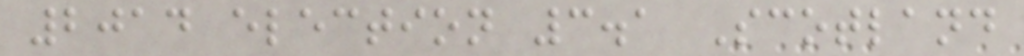2014 election 3.1 Scotland
